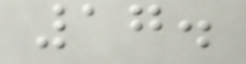17.
